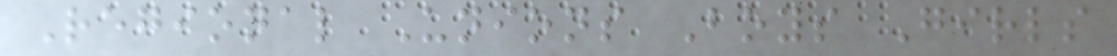Regional Unions Boys Girls
